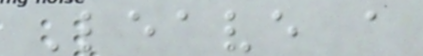Leave a
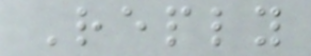Reply
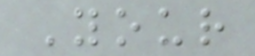Your
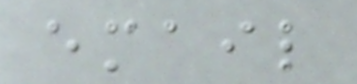email
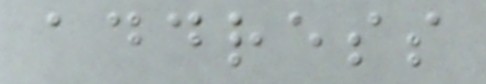address
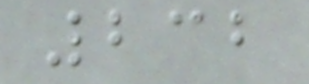232
